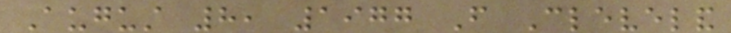August 8, 1977 From Cleveland
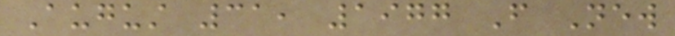August 31, 1977 From New
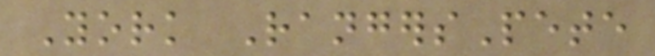York RangersPete
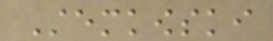Stemkowski
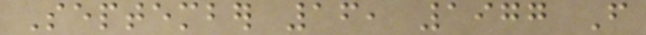September 16, 1977 From
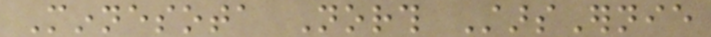Minnesota North StarsErnie
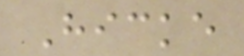Hicke
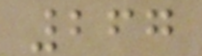267
